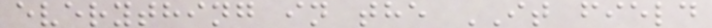everything in the IT field
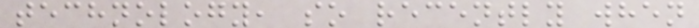technology, so recently when
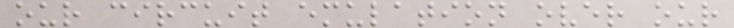our circuit emulation over our
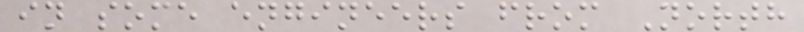in some engineers from North
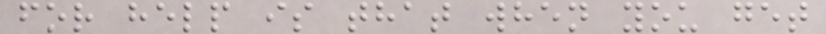for help is that when you get
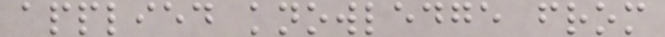applied knowledge from
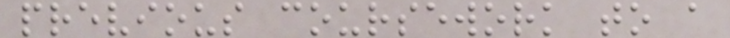previous coursework to a
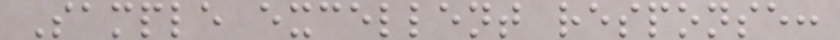Sample excellent response:
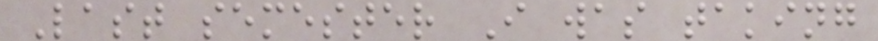Last semester I was taking
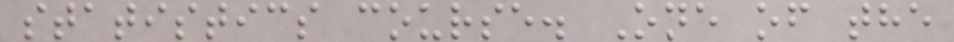statistics course. One of the
